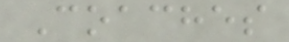Coaches
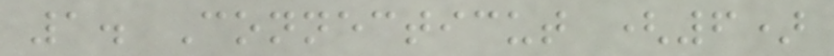1. Connecticut (6)
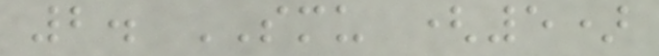2. SMU (5)
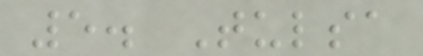5. Tulsa
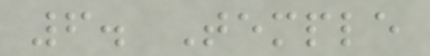6. Temple
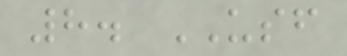8. USF
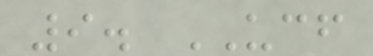9. UCF
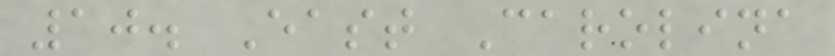10. East Carolina
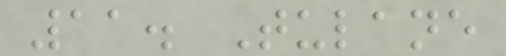11. Tulane
